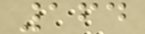164
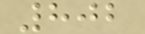802
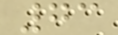73
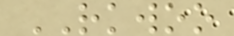RKWOO
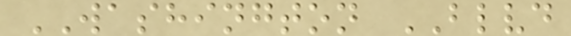WASHINGTON BLVD
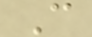C
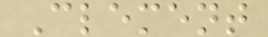Clement
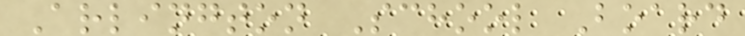Arlington School Board
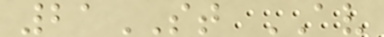21ST AV
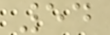54
